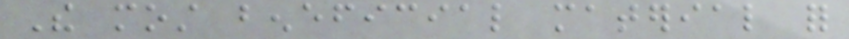The most beneficial material for
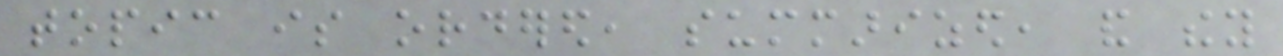topic is ordered, summarized, and they
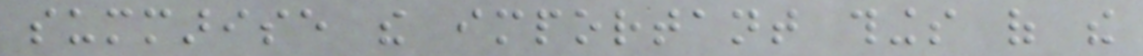summarise the important things of the
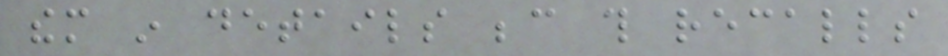them in details because this recalls
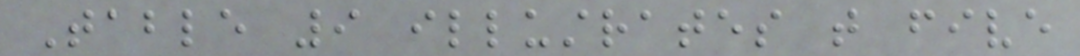Table 9 illustrates that five
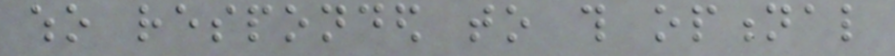who responded to this optional
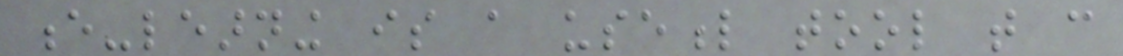e-learning is a useful tool that can
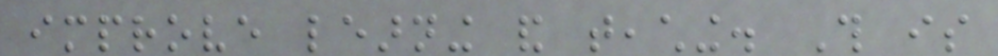improve learning and teaching. This is
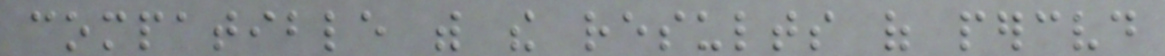compatible with the results of perceived
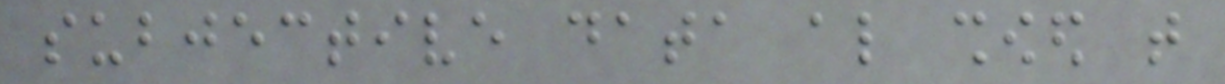subjective data also showed that
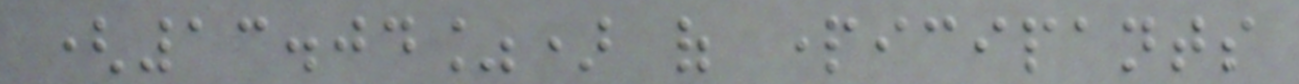(13.04%) of participants
